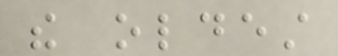the oldest
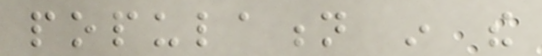population in the
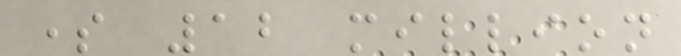some 12 million
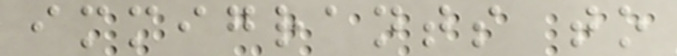immigrants to
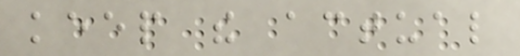keep the actual
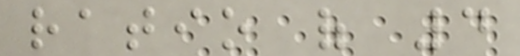ratio of 4
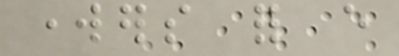workers for every
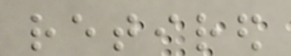retired
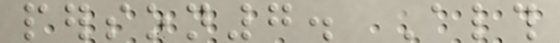person7. Although
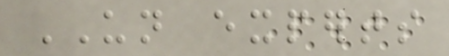UN experts
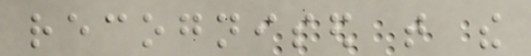recognised that the
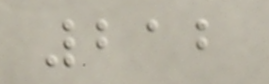212
